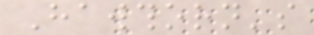Hawthorn's
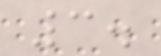3.
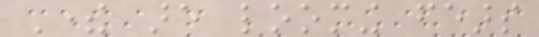There are looming fears
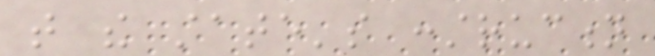that the state's construction
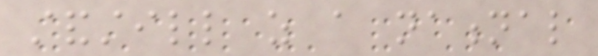standstill as a national
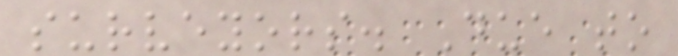surveyors. Due to
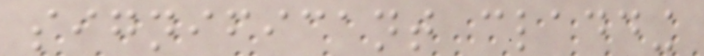significant cladding
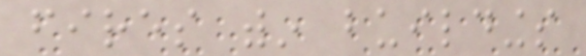fires within buildings
